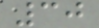30
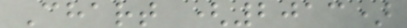Chart (2013)
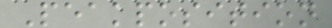Peakposition
